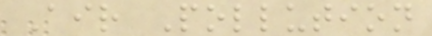Air Pollution
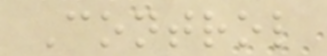Control
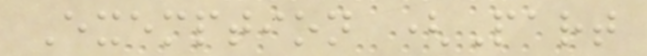Exemption (Part
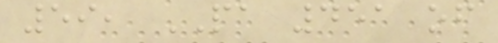59, PA 451 of
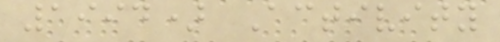1994) Activity
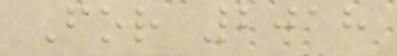For 2018
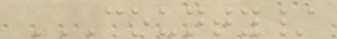COUNTY/
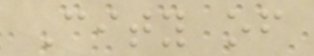City of
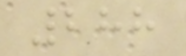288
